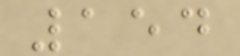154
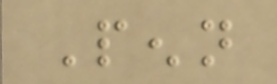Penn
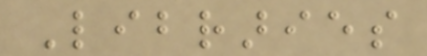Libraries
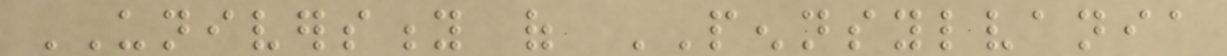UNIVERSITY of PENNSYLVANIA
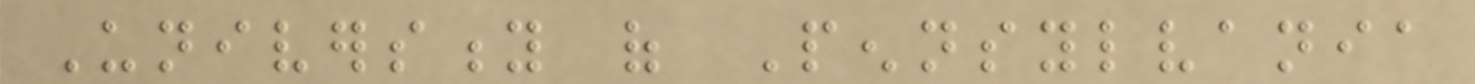University of Pennsylvania
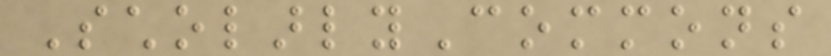ScholarlyCommons
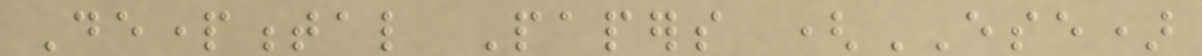Departmental Papers (ESE)
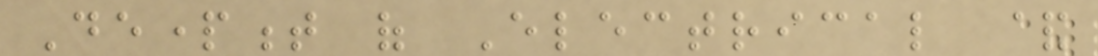Department of Electrical &
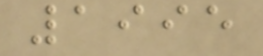1995
